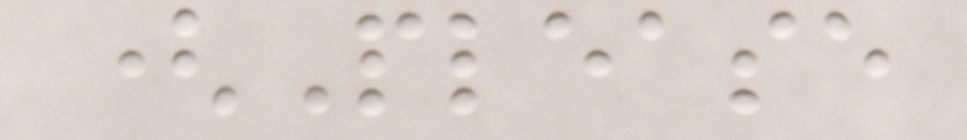(Please
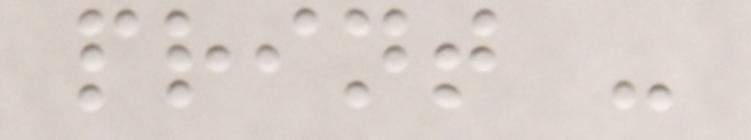print -
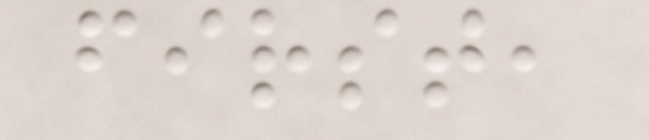first,
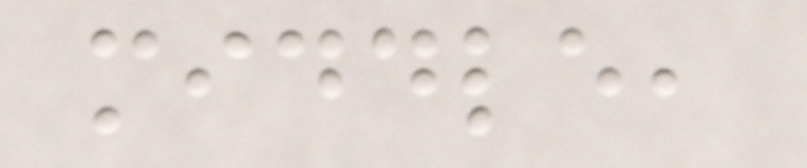middle,
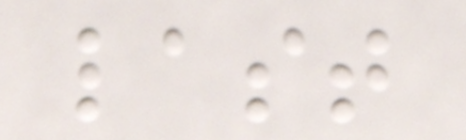last
